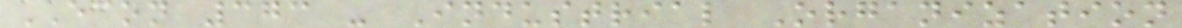ECON 373 - Industrial Organization
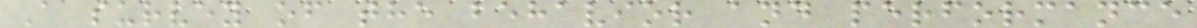A survey of the behavior and performance
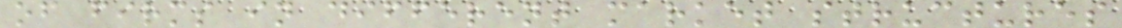of firms in different market structures
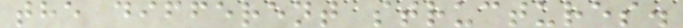the different structures.
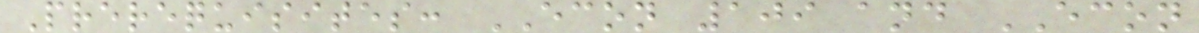Prerequisites: ECON 109 and ECON
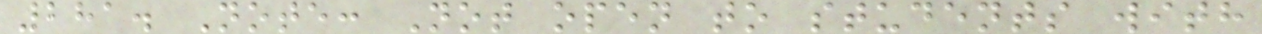281. Note: Not open to students with
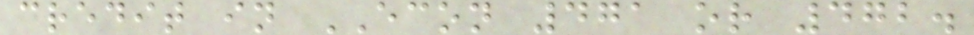credit in ECON 471 or 472.
